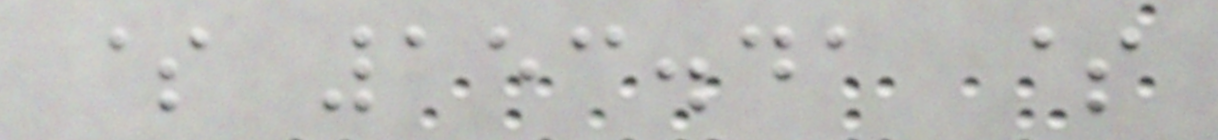$ 153.41 $
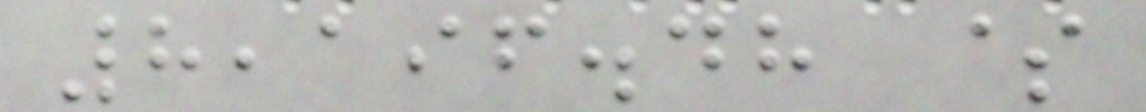8,196.48 $
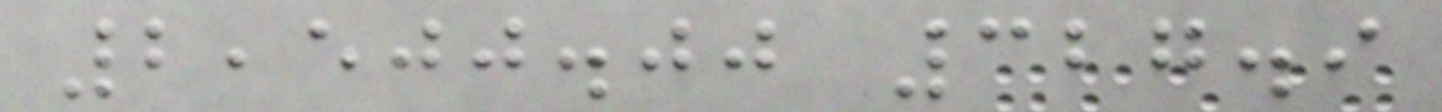2,500.00 327.9
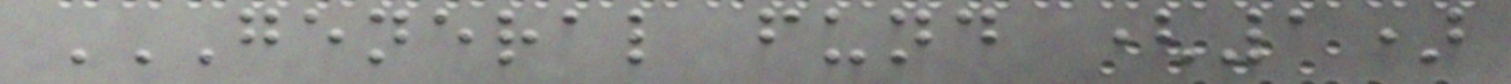GENERAL FUND (1)
